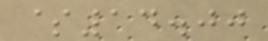$14.00
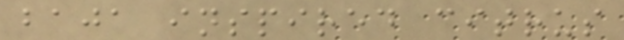baja inspired citrus
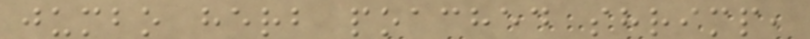jumbo herb poached shrimp,
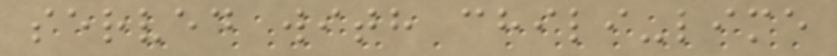served with chili-lime
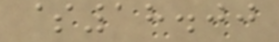$18.00
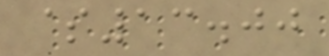$13.00
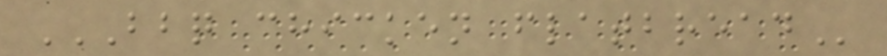BBQ CHICKEN FLATBREAD
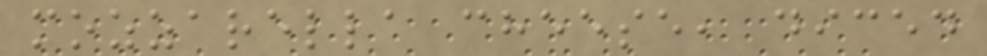mozzarella cheese, diced
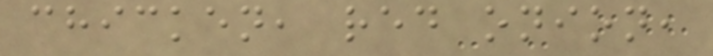chicken, red onion,
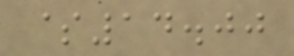$14.00
